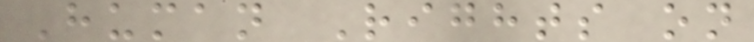Human Rights on
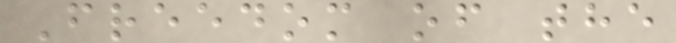Freedom of the
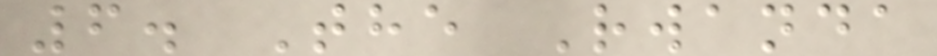6. The Rwanda
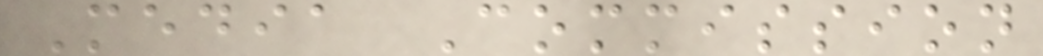Media Commission
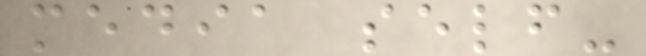media self-
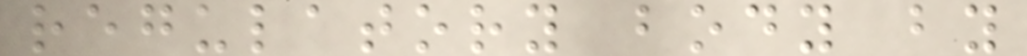regulatory body by
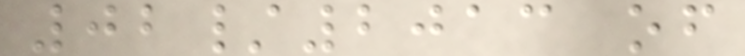02/2013 of
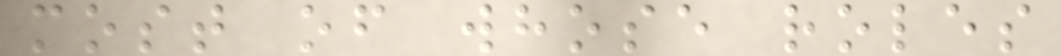most of whose roles
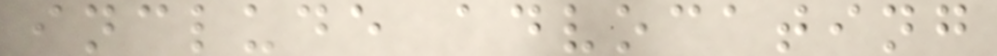include advocating
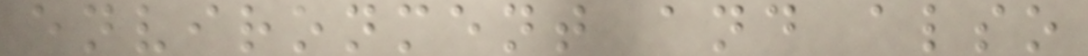environment and also
